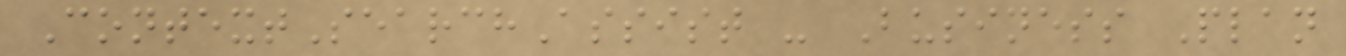ContextSearchAssist - Business Plan
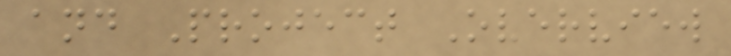and Project Overview
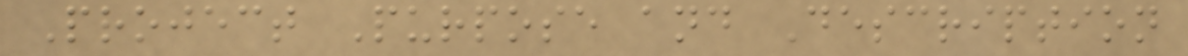Project Purpose and Description
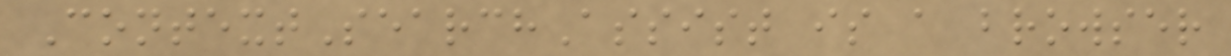ContextSearchAssist is a browser
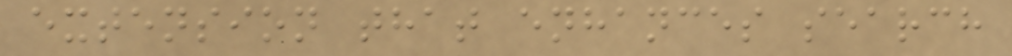extension that enhances search
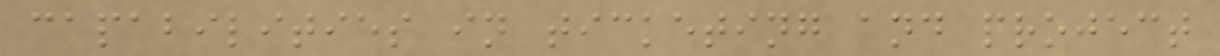capabilities in ticketing and project
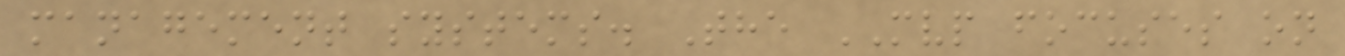management systems. The MVP focuses on
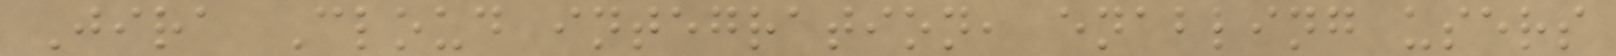Jira Cloud integration, enabling users
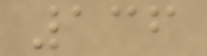136
